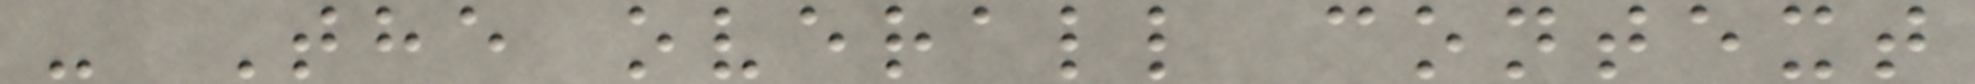- The overall context
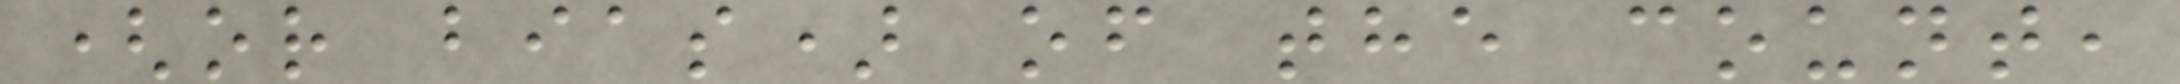(or bias) of the count,
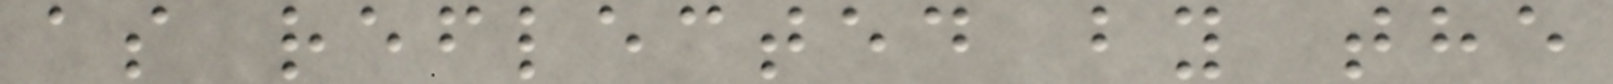as reflected by the
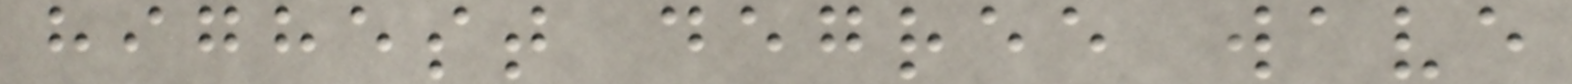highest degree wave
